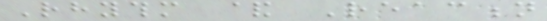Rhythm & Reaction
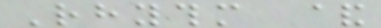Rhythm &
